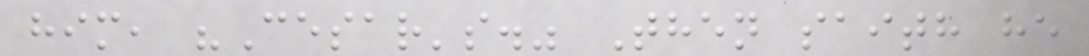him, "Cesar's." Then saith he
